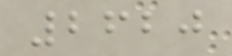2620
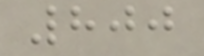800
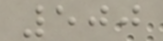500
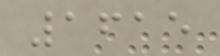1615
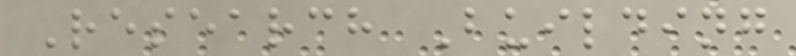Research Building
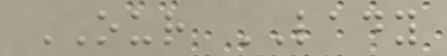OUR LADY
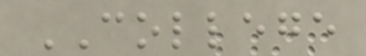COLLEGE
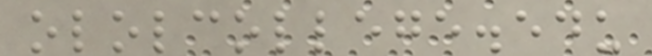ololcollege.edu
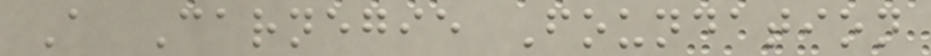A Carnegie Foundation
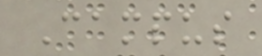Campus
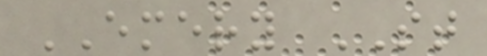EMERY ST
